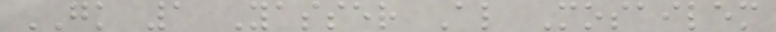GK 1 Yasser Al Mosailem
